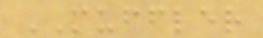MUFFLER
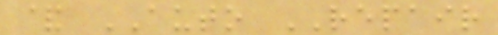& AUTO REPAIR
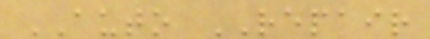AUTO REPAIR
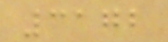3172
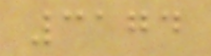3174
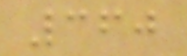360
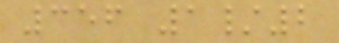356 1/2
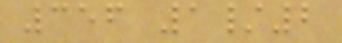356 1/2
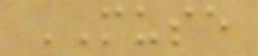MUSE
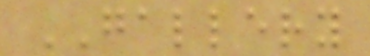GALLERY
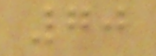70
